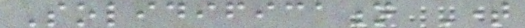Solidification Time
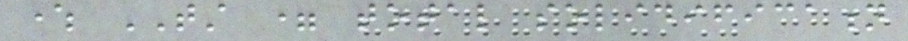where TST = total solidification
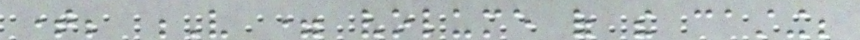time; V = volume of the casting;
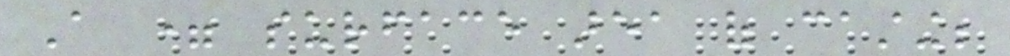A = surface area of casting;
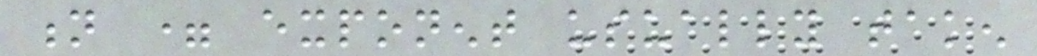n = exponent usually taken
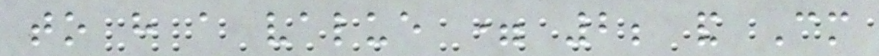to have a value = 2; and Cm
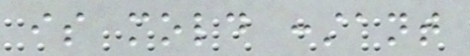is mold constant
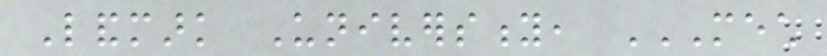Landmark University, MECH
